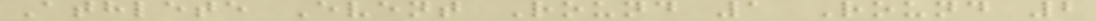Athlete Event Round 1 Round 2
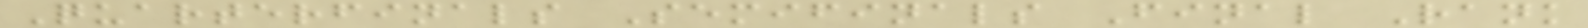Quarterfinals Semifinals Final Rank
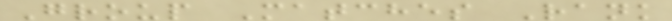Group Matches Rank
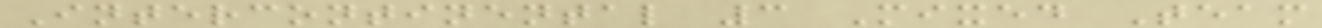Intercontinental 3 Mixed Team
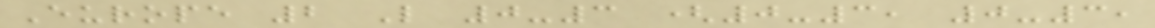Europe 2 L 0-3 (0-3, 0-3,
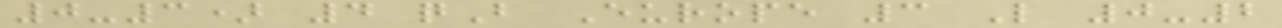0-3) 4 qB Europe 3 L 0-2
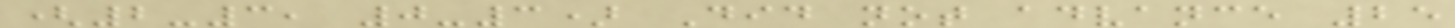(2-3, 0-3) Did not advance 25
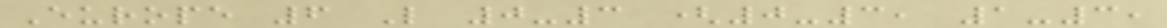Europe 6 L 0-3 (0-3, 1-3,
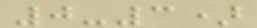0-3)
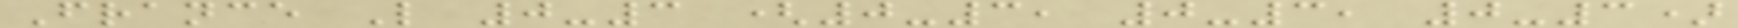France L 0-3 (0-3, 0-3, 0-3)
